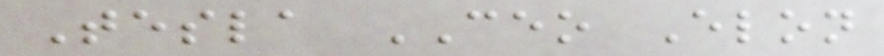Tesla CEO Elon
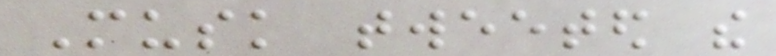Musk tweeted the
